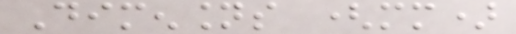Dimensions (mm)
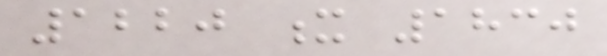1220 x 1830
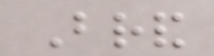Brand
